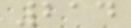214
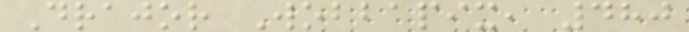Drajor Wobbapix, 480
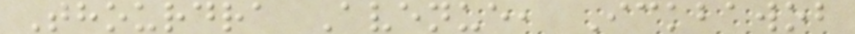Thourdra Avenue, Ickbawob
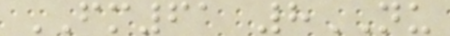FM61 8NU
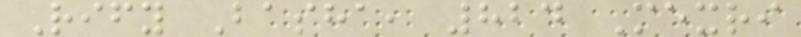Rify Basha, 824 Mexri
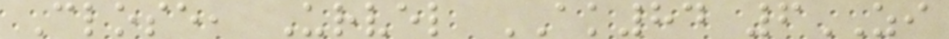Close, Urvel AK84 6ZI
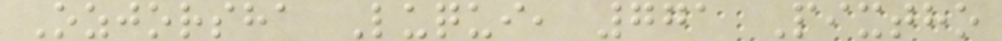Ozjorsha Luqui, 771 Pixtho
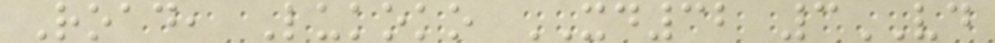Road, Lukoko XD32 3VD
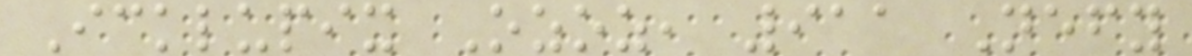Icklupix Ozoz, 911 Nefy
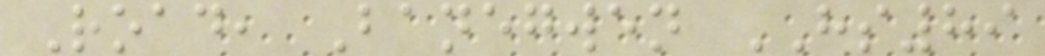Road, Banegwen HS89
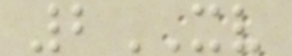2XV
